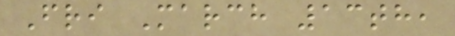Fri March 13th,
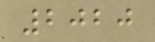2020
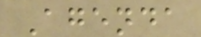Agenda
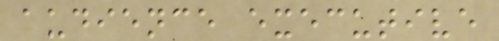audience executive
